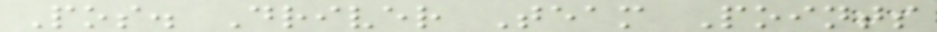Pos. Driver Team Points
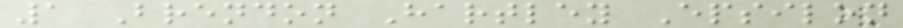1 Brendon Hartley Epsilon
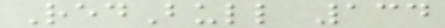RedBull 134
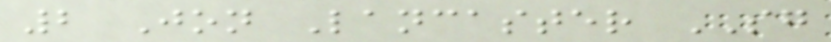2 Jon Lancaster SG
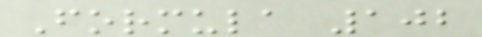Formula 102
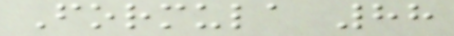Formula 88
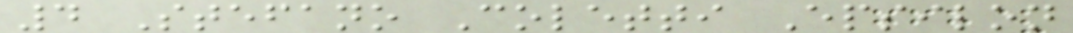4 Stefano Coletti Epsilon
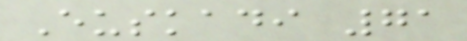Euskadi 71
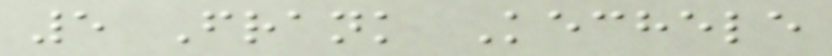5 Frank Kechele
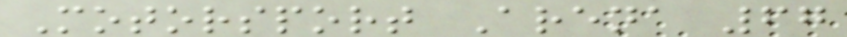Motorsport Arena 67
